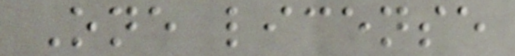One license
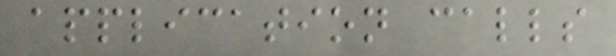application calls
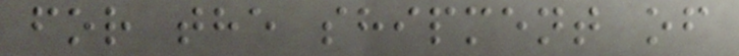for the shipment of
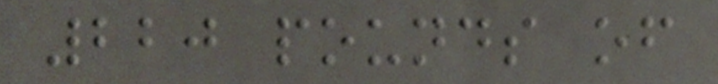220 pounds of
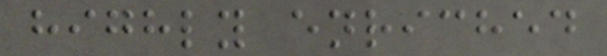highly enriched
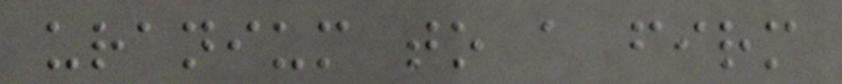uranium to a firm
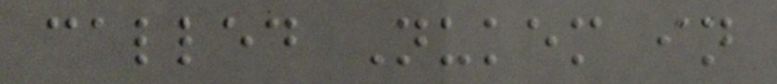called Nukem in
